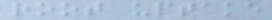root uptake
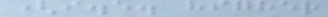(i.e. higher
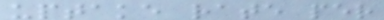uptake rate per
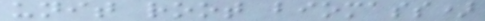unit root biomass)
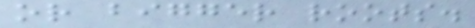or bigger roots.
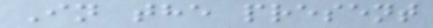In the present
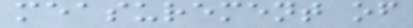measurement of
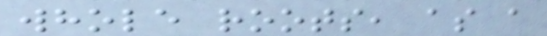whole roots, as a
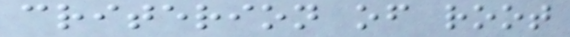criterion of root
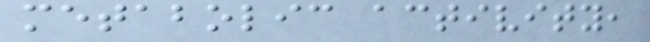metabolic activity,
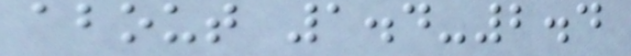about 1.4-2.4
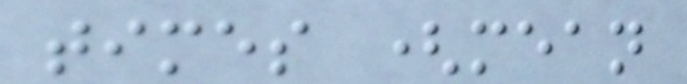times (mean
